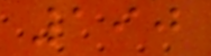190
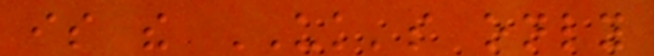is the UK's only
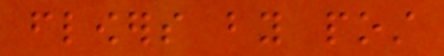flowers by post
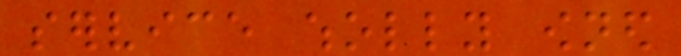service wholly owned
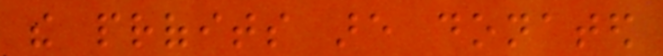the profits are donated
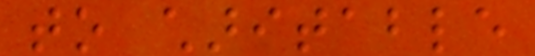to charitable
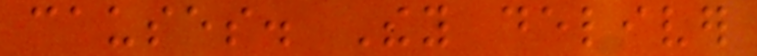causes. They deliver
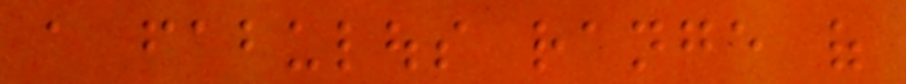a fabulous range of
